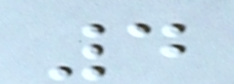4
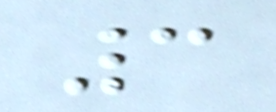3
